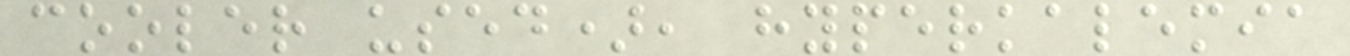cooler used), hyperkalemia
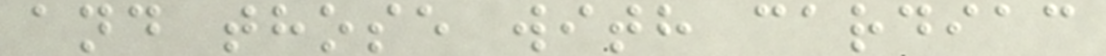and those with cardiac
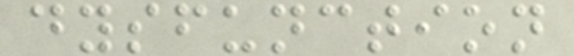dysfunction
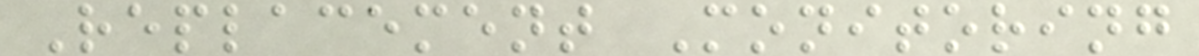Replacement Monitoring
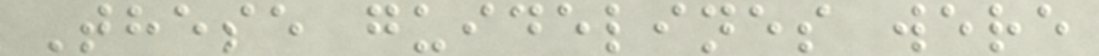These guidelines were
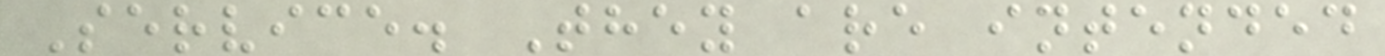Service. They are intended
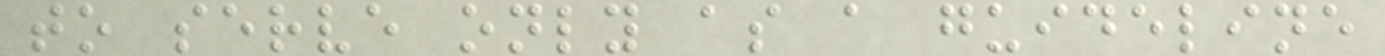to serve only as a guideline
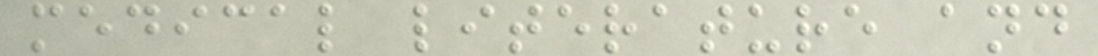medical literature and
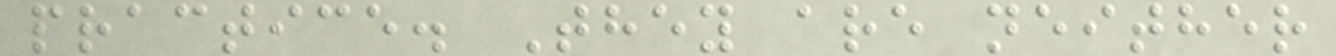practice. They are neither
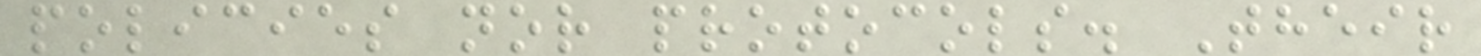policies nor protocols. Their
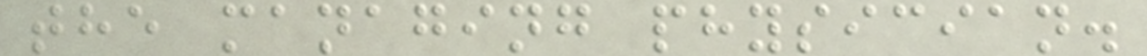the managing physician.
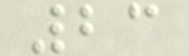23
